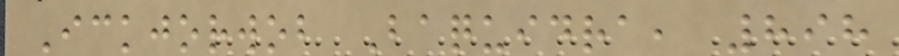Ickjorwob Baquidra, 898
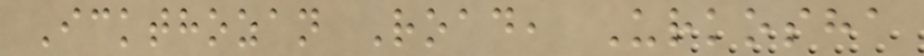Ickthozan Road, Urkosha
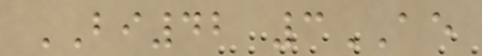BI42 3AE
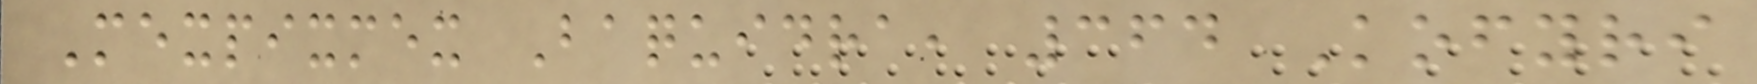Mexpixmex Baquidra, 364 Kofyri
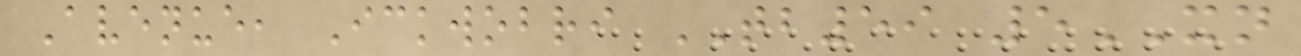Avenue, Ickwobri TB59 5XN
